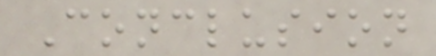Conclusion
